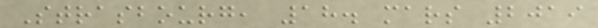Strasbourg, 18. mars 2019
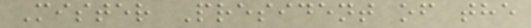Mister President of the
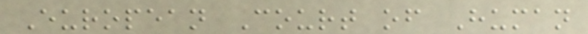European Court of Human
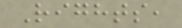Rights,
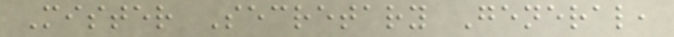Mister Secretary General,
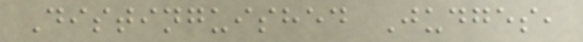Distinguished Judges,
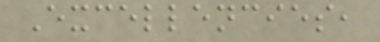Excellencies,
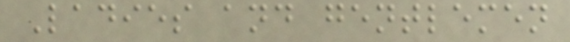Ladies and gentlemen
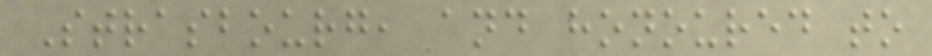Strasbourg, and honoured to
